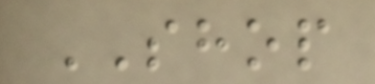SHOP
